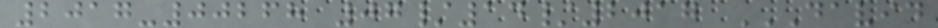2017-00268 07/14/2017 DAVID
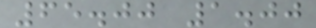65.00 1.00
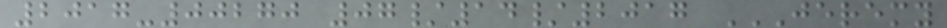2017-00270 07/14/2017 JEREMY
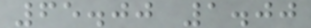65.00 1.00
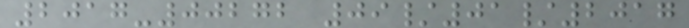2017-00272 09/01/2017
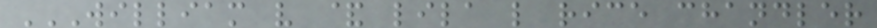WILLIAM V & LILA L RICE CHANDLER
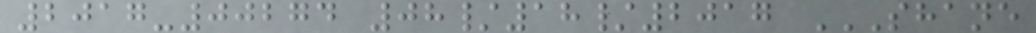2017-00274 08/18/2017 SHANE
